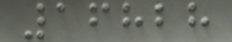16828
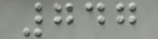747
